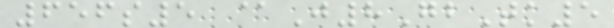656s5 @J8GbTk5
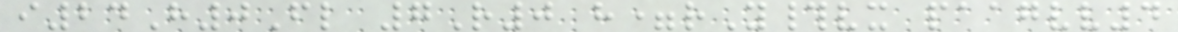i24H0Fl 7R0 h=rY#vx paagvv4
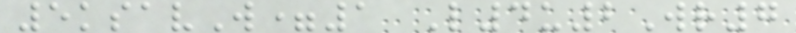5ksavW=1 L4u2Wr7
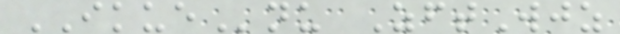IKUEnu ZftWjz
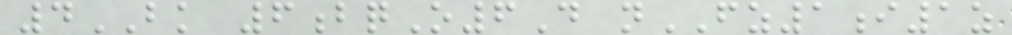4BK 6bqO6D nFZ1i1z
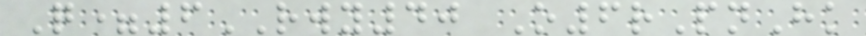Q=6RWY40 O6rPnHk
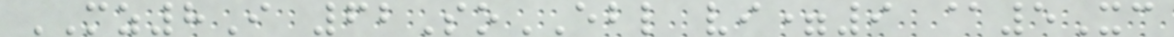MZ8I 62SoEBL vi=9 @5Xc
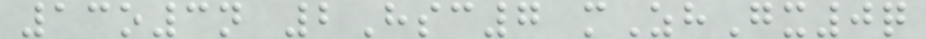13o3n 2Hsc7 mZhGx0q
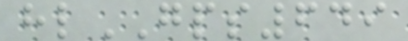hlGPS649
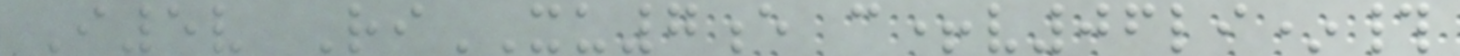I5v RiXU7e c+v06li*#
